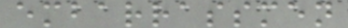embarrassmen
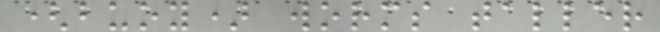(buoy) worms taller
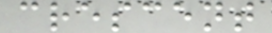crescent
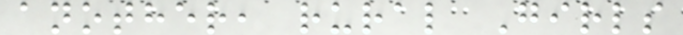another, rural Girls
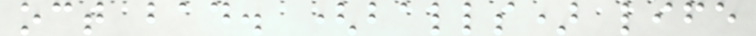oct bad. (balls) life
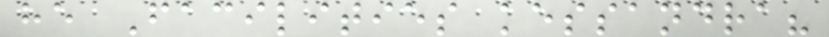he Facilities kessandra?
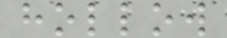hollow
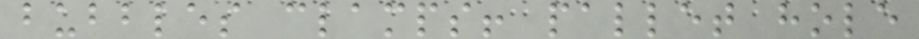bubbles clamps! pallet hole
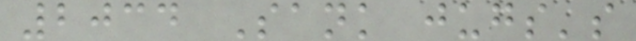2034 Sank jugs's
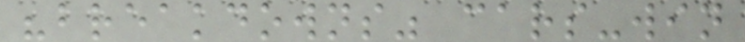"breakdowns" cars-win
